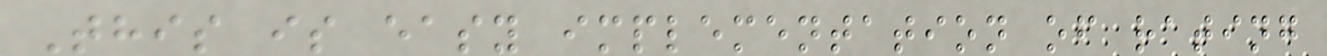This is easy implementation of rating
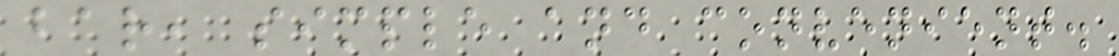bar, simple and convenient.
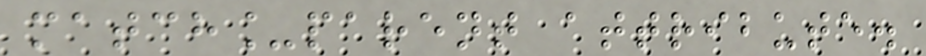match_parent attribute.
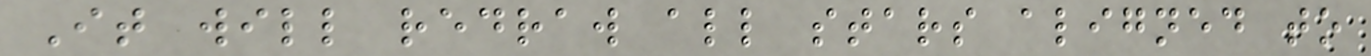It will redraw all stars aligned to
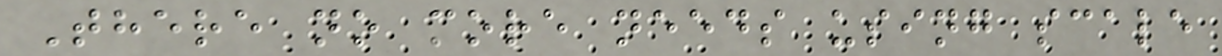There no more needs using scale
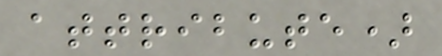attribute)
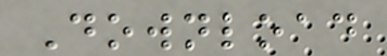Download
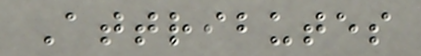Attributes
